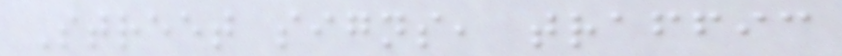Street signs, traffic
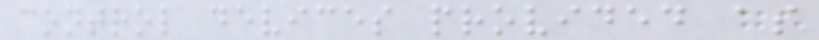control devices provided as
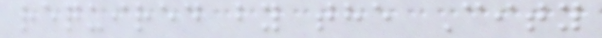required by the City
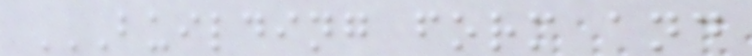BUILDING FORM AND
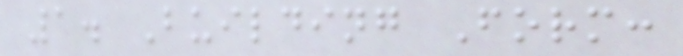1. Building Form:
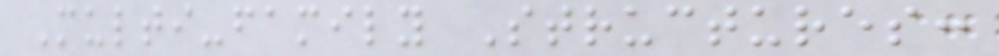Multi-family Structures:
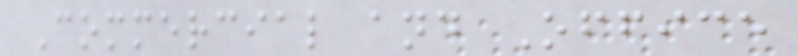Commercial and Office
